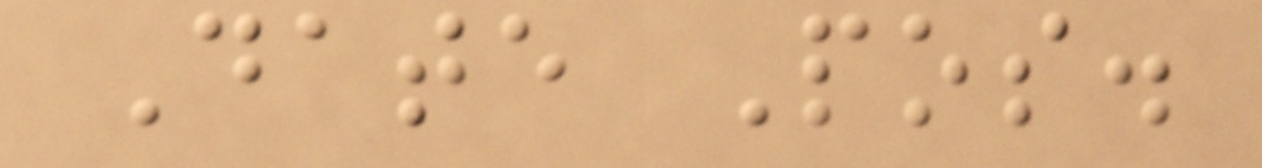Date Pos.
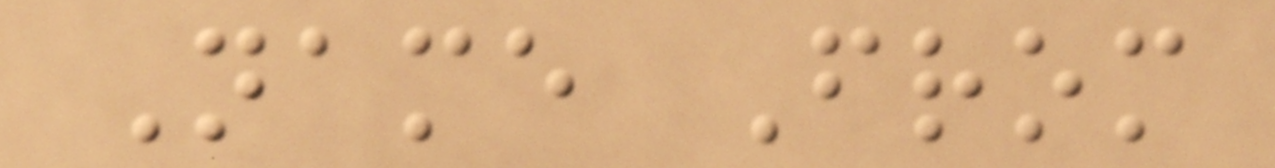Name From
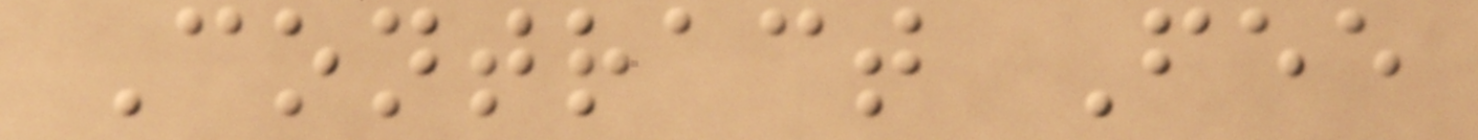Contract Fee
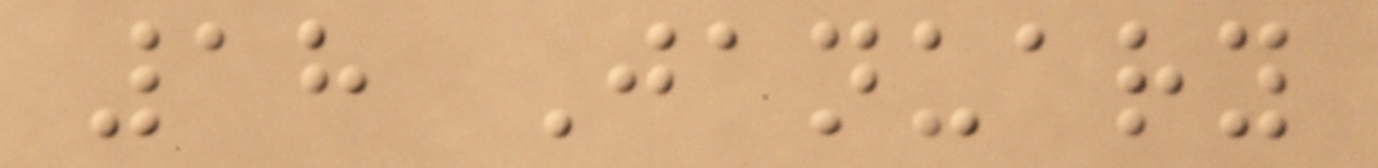18 January
